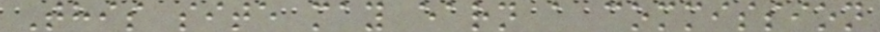This site may earn a commission
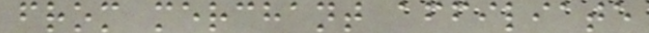from merchant affiliate
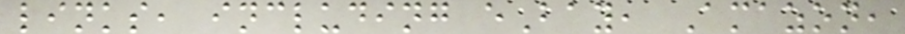links, including eBay, Amazon,
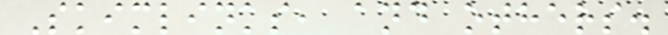Skimlinks, and others.
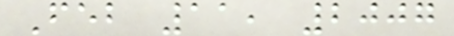Feb 11, 2007
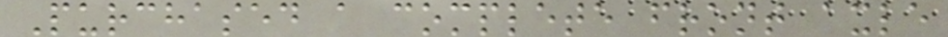Purchased a complete front axle
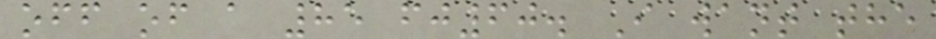off of a 85 fj60. I want the
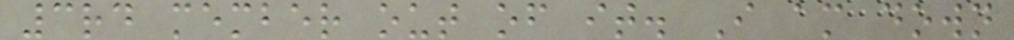3rd member out of it. I am down
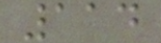114
